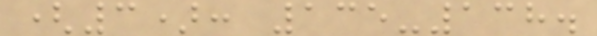(3): 135-138.
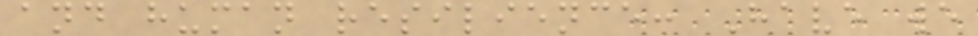and human resilience: Have we
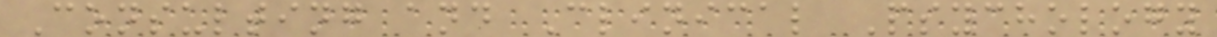Consulting and Clinical Psychology
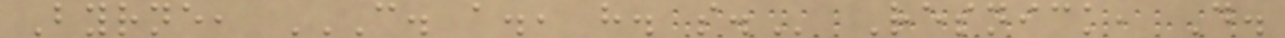Byrne, C. A., H. S. Resnick, D.
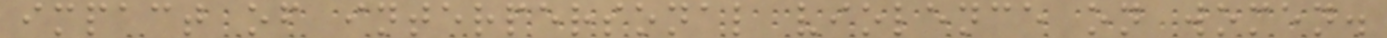impact of interpersonal violence on women.
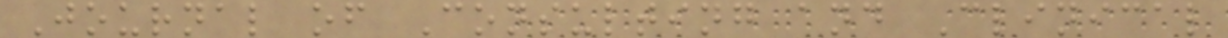Journal of Consulting and Clinical
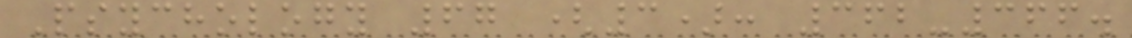Psychology 67 (3): 362-366.
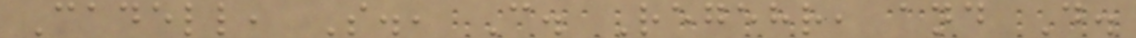Cadell, S., C. Regehr, and D.
